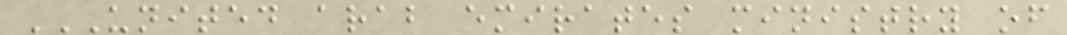UNITED ARAB EMIRATES MINISTRY OF
